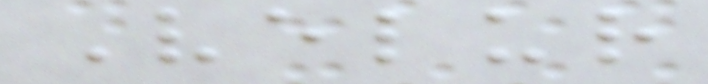Velur
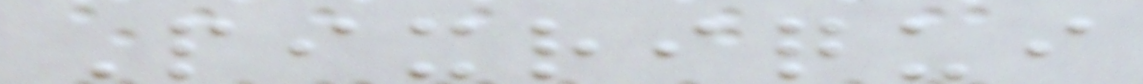Pixriqui
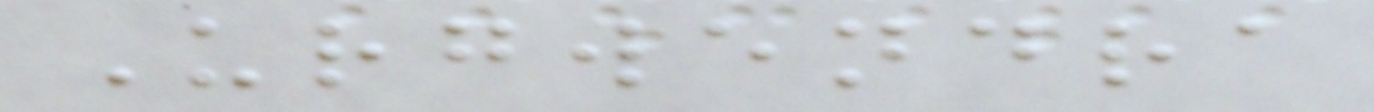Urgwendra
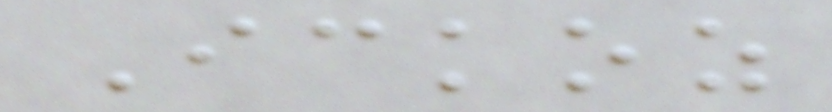Ickoz
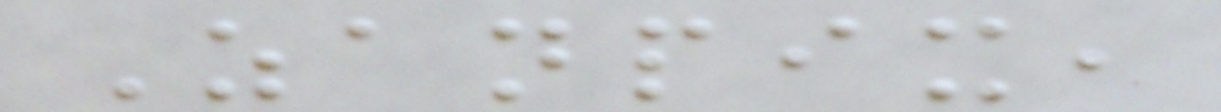Zanpix,
